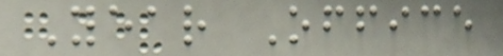Year Office
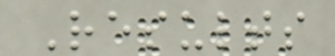Results
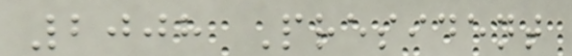2008 President
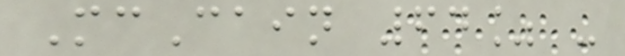McCain 64% -
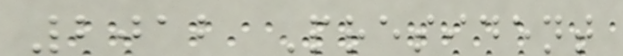2012 President
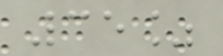35%
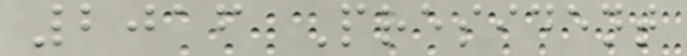2016 President
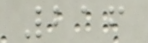216
